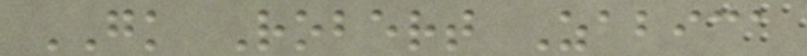GK Robert Zabica
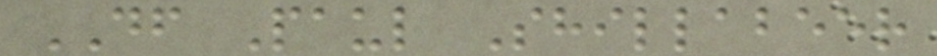DF Paul Shillabeer
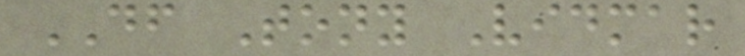DF Tony Vidmar
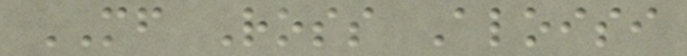MF Ross Aloisi
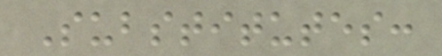Substitutes:
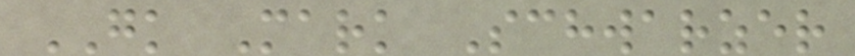GK Mark Schwarzer
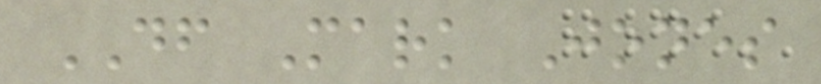DF Mark Jones
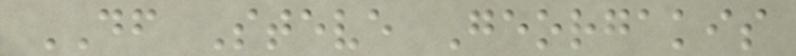DF Steve Georgakis
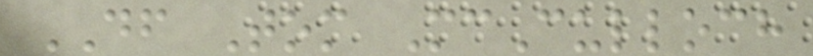DF Tom McCulloch
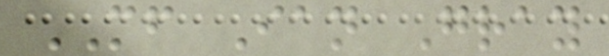MF Ian Gray
